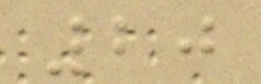20
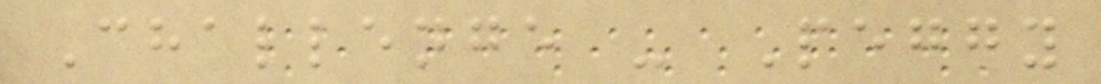Challenge - Peggy
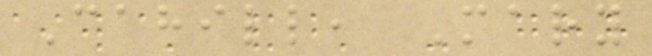Cahill, Mary
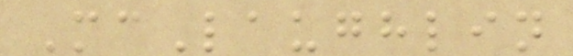McLaughlin
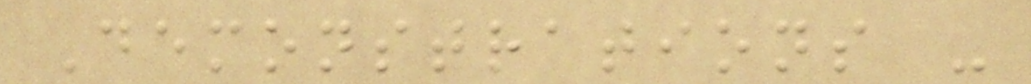Demonstrations -
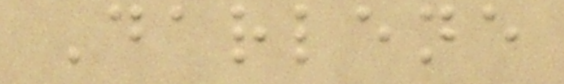Darlene
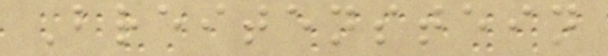Breitenstein
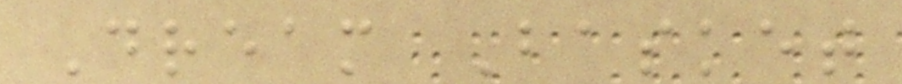Dream Basket
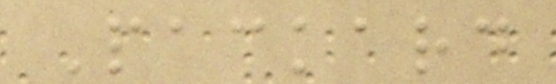Packard
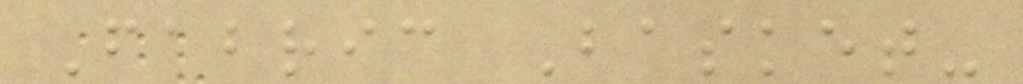Fabric Basket-
